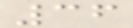36
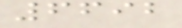6692
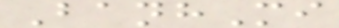BanhMi
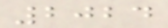2024
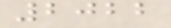2022
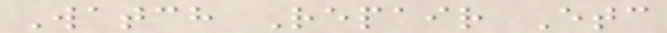Watch Repair Etc
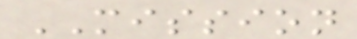MISSION
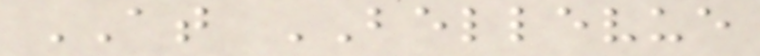AT BELLEVUE
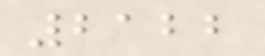2122
